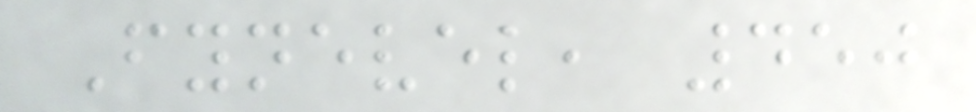Fynevel, 450
